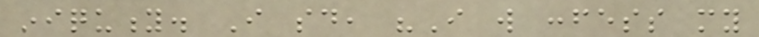iniquity. I said, "I will confess my
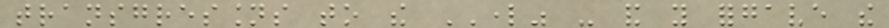transgressions to the LORD" - and you forgave the
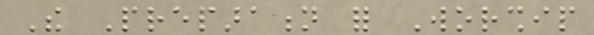The Preparation for Worship
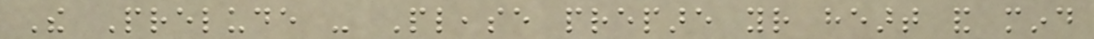The Prelude - Please prepare your heart and mind
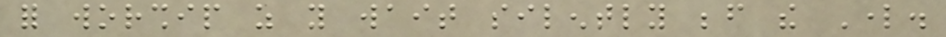for worship as you wait silently before the Lord.
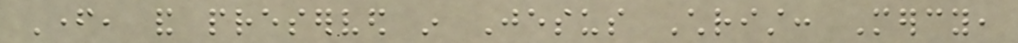Father, and preserved in Jesus Christ: Mercy,
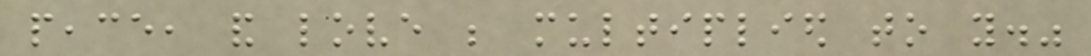peace, and love be multiplied to you."
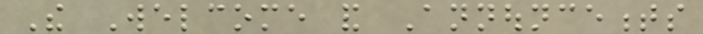The Welcome and Announcements
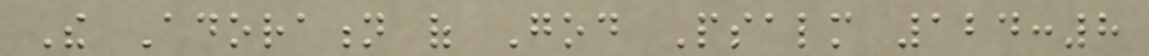The Adoration of God Psalm 124:8
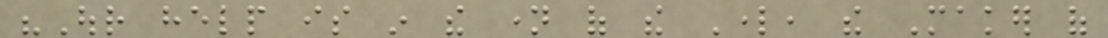"Our help is in the name of the Lord, the Maker of
